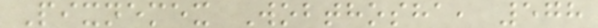Pixnemex Wobthosha, 578
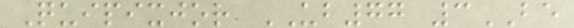Quipixjor UB77 3BE
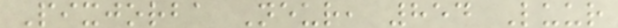Pixjorba Neur, 854 Luur
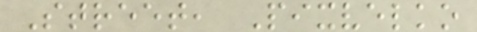Street, Pixvelko
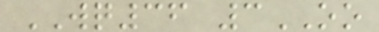WQ36 3OO
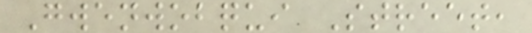Gwenwobqui Street,
